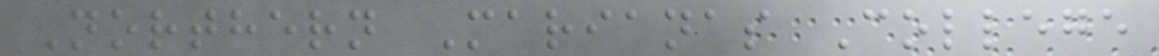Northern Marianas College
